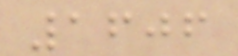1606
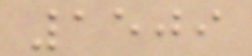1509
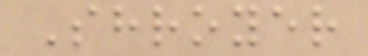Shroyer
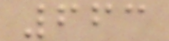663
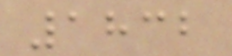1832
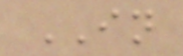IN
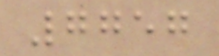7757
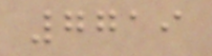7719
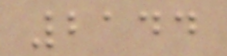2144
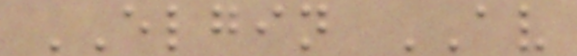ELGIN AV
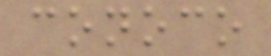conoco
